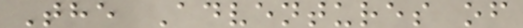The Adventures of
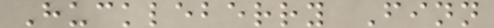Huckleberry Finn
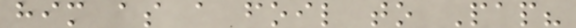him as a foil to Pap?
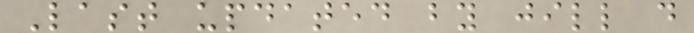Last updated by jill d
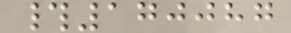#170087
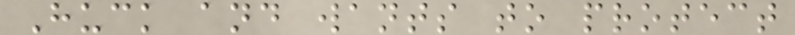Huck and wants to protect
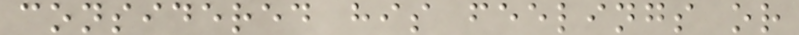considered his feelings or
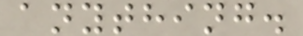anything.
